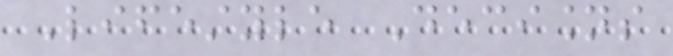Lifestyle Decisions
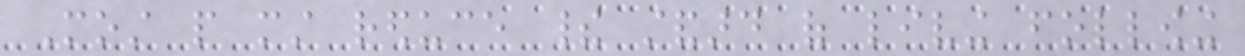Most people must reduce their standard of living following
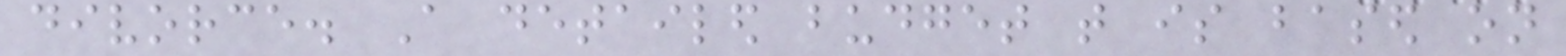divorce. A detailed budget that is based on
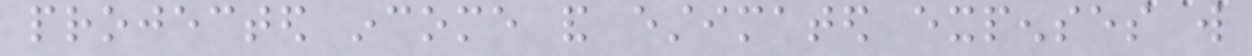projected income and estimated expenses will
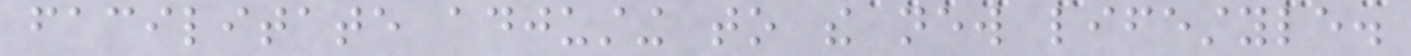facilitate adjusting to the new lifestyle.
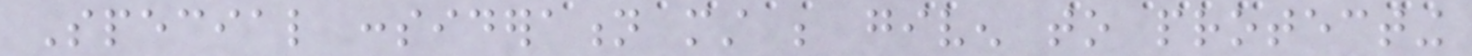Special consideration must be given to protecting
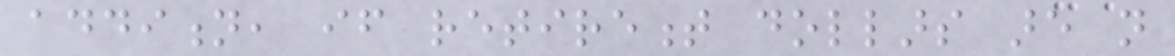addition, if retirement dollars are not
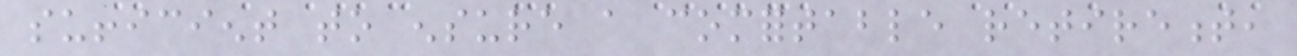sufficient to ensure a comfortable retirement,
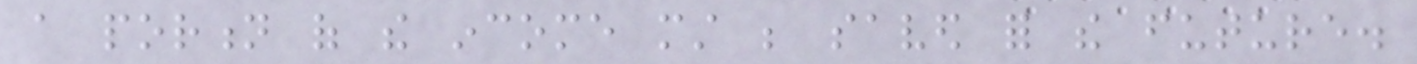a portion of the income must be saved for the future.
